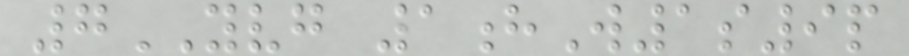7YVG 1hW1s9p
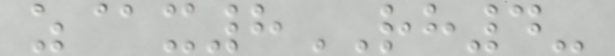z@x8RH4-
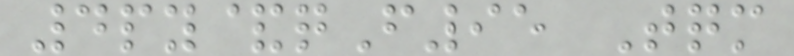4py&qF95 Tqm
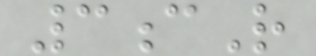3cR
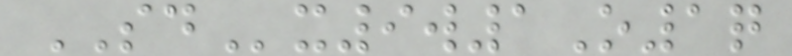SDx9w1O1q
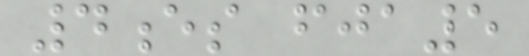4es fja5
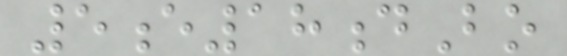5e18dBo
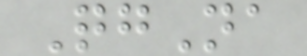QgNa
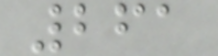261
